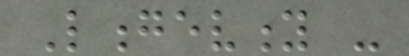Longevity -
